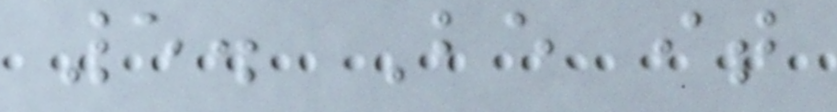5. Be it
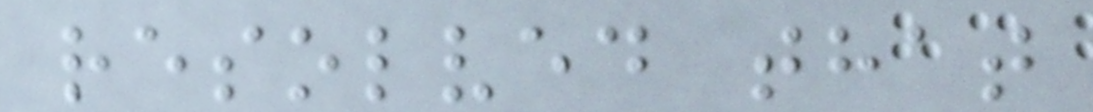resolved that
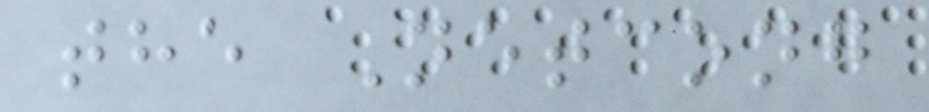the Netcong
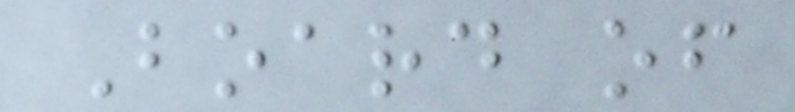Board of
